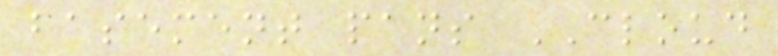basement pans CLOUD
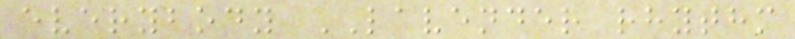everybody LAVENDER rhythm
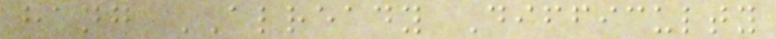hang ALREADY Difficulty
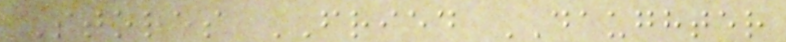Stores FRIED DAUGHTER
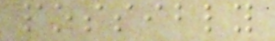possibly
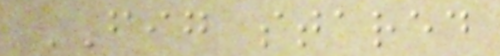FIG stared
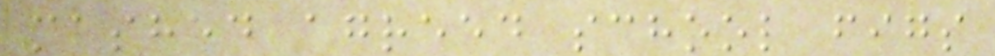mashed agreed school figs
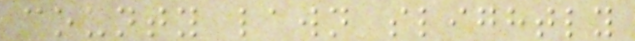county lawn slightly
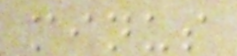minus
